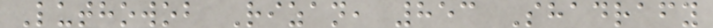Luthowob Rizan, 853 Shadrafy
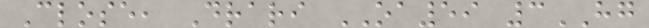Close, Drari OA59 3HG
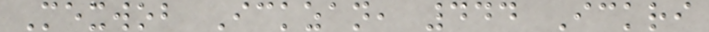Mexwob Ickzan, 444 Ickri
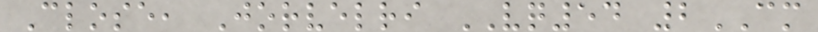Close, Jorvelri VQ54 2CM
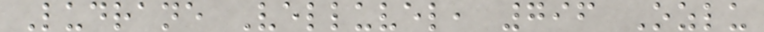Ludrane Velluvel, 796 Ozlu
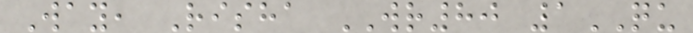Way, Risha WR80 1QU
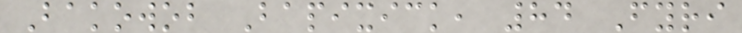Bakowob Bapixick, 84 Fyri
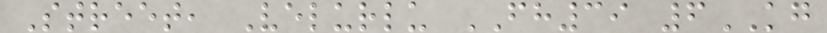Street, Velurlu FH39 6KG
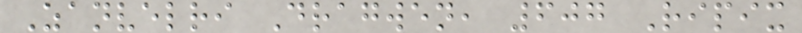Zanvelri Dragwen, 607 Ripix
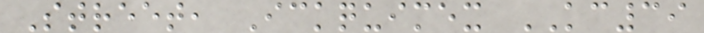Street, Ickquimex KC39
